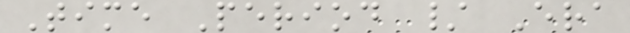Time Period / Era
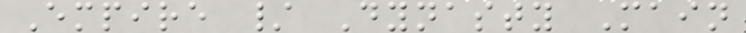Empire / Dynasty Main
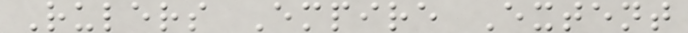Rulers Empire Extent
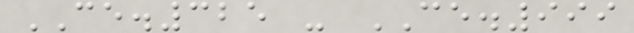CE.325 - CE.999
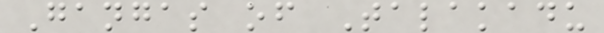Gangas of Talakadu
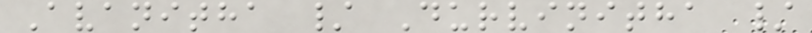Avanitha / Durvinitha /
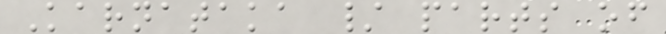Karnataka / parts of
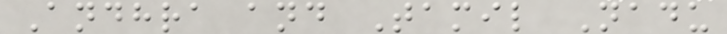Andhra and Tamil Nadu
